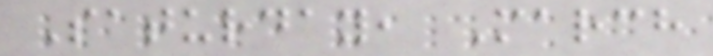Saturday, March
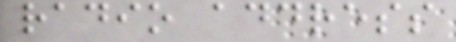radio address
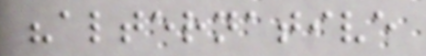"alternative
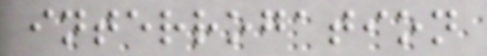interrogation
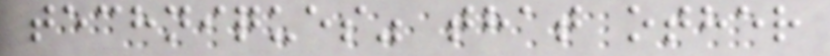techniques" that other
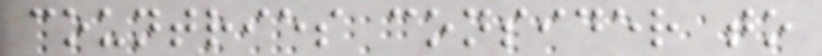countries consider to
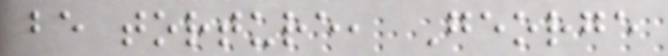be torture, George
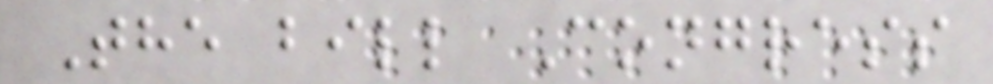The bill Congress
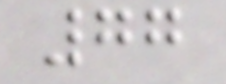77
